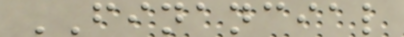FINANCIAL
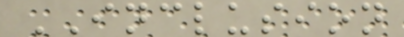INCLUSION
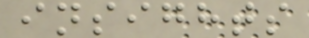insights
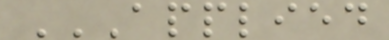APPLIED
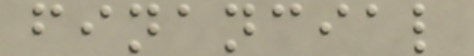financial
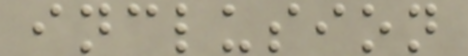inclusion
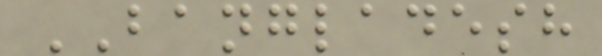BANGLADESH
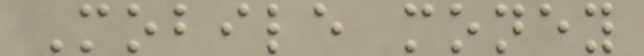Mobile money
